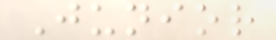Junior
